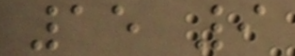15 9
